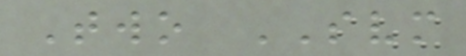Two SVM
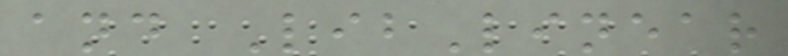and LibLinear
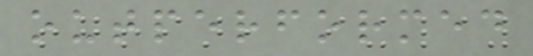outperformed
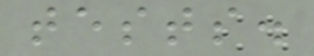tests.
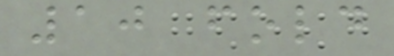10 fold
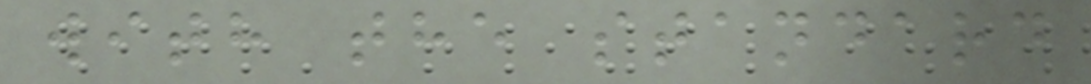with the standard
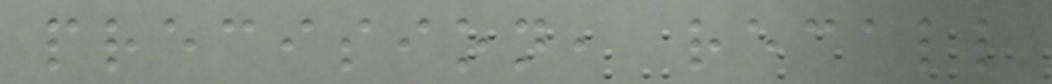precision, recall
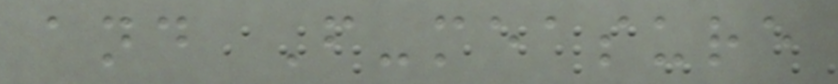and F-measure
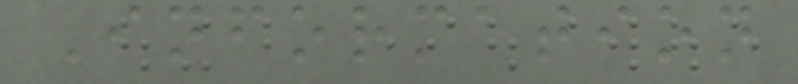Information
